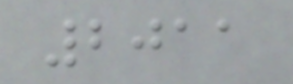2011
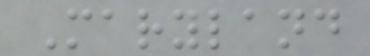Maryland
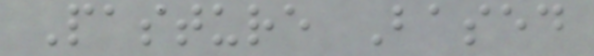Pasture Based
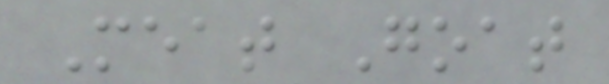Meat Goat
